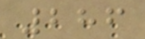286
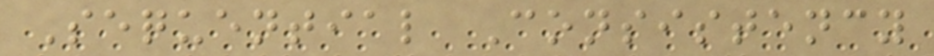Sequential Consistency
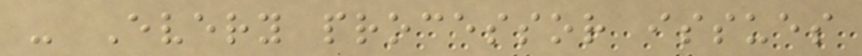- Every processor issues
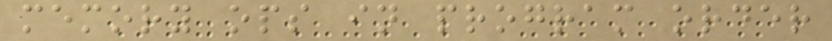memory ops in program order
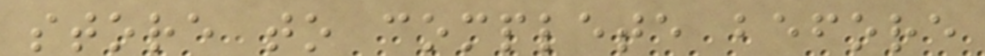store to complete before
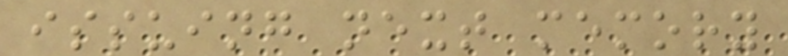issuing next memory
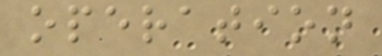operation
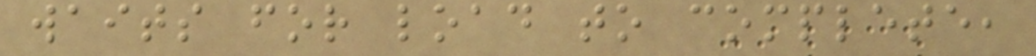waits for load to complete,
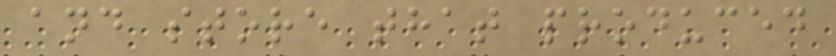and store that produced
